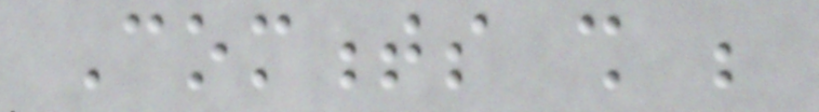Comments shall be
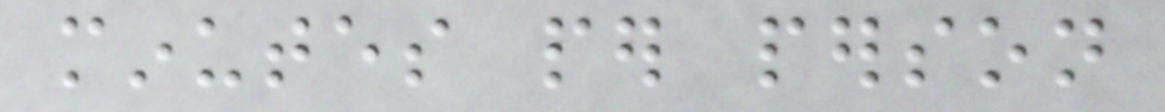minutes per person
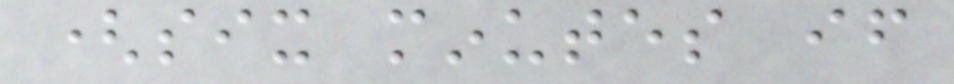(six minutes if
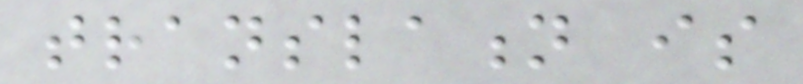translation is
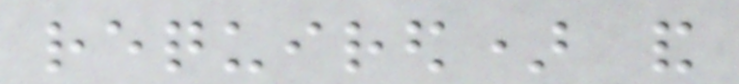required) and
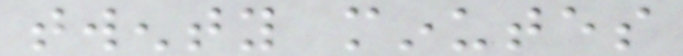twenty minutes
